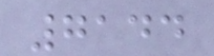7144
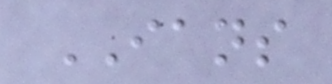IANS
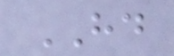HD
